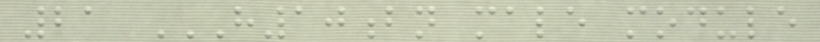21 H10BN MALE MODULE
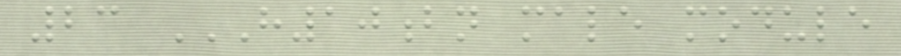23 H10BN MALE MODULE
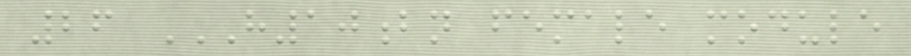26 H10BN FEMALE MODULE
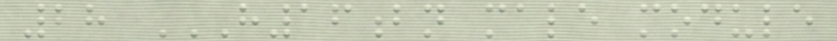28 H16BN MALE MODULE
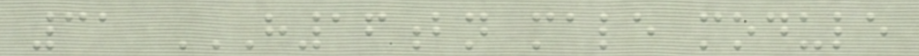31 H16BN MALE MODULE
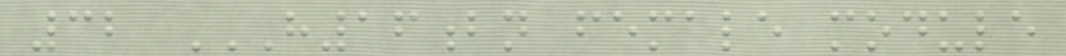32 H16BN FEMALE MODULE
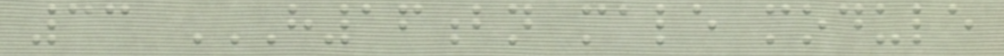33 H16BN MALE MODULE
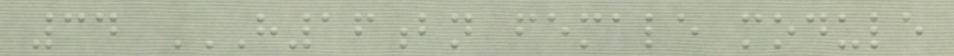34 H16BN FEMALE MODULE
